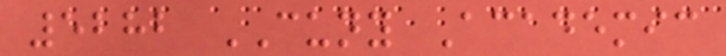5282 CUNY Academic
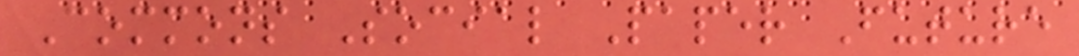Commons Social Paper Future
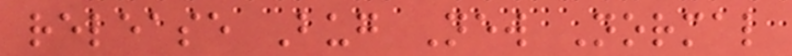release Bug New Normal
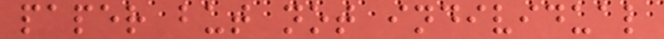paper but not individual
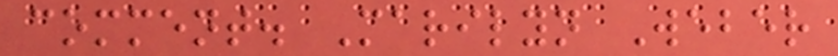comment. Marilyn Weber
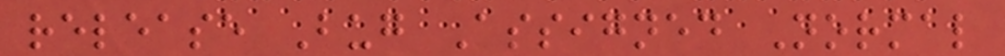release Bug Assigned Normal
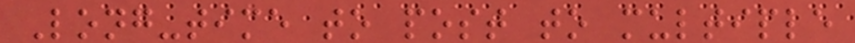Long-time to post to multiple
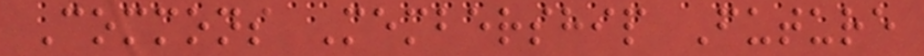Commons Membership Future
